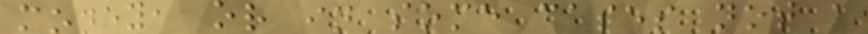money, or in some cases not a
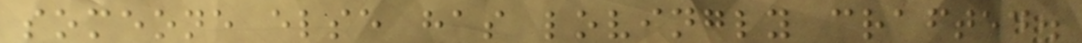someone else has lovingly crafted.
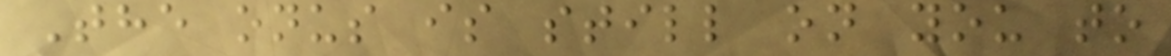The onus is still on you to
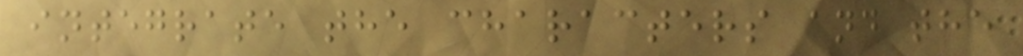integrate the characters and the
